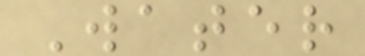Water
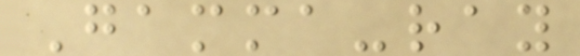Gamma-ray
